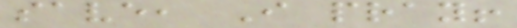save, I pray!
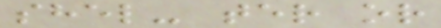shel- ter or
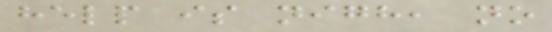help is nigh, no
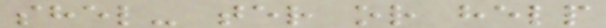shel- ter or help
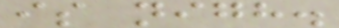is nigh.
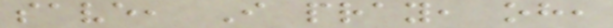save, I pray, oh,
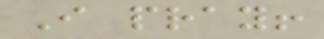I pray!
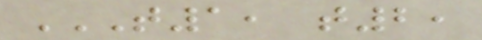T1, T2,
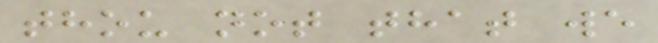thou not that we
